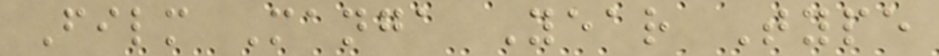Film Manga Year Type
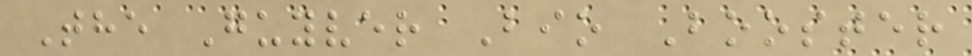The Guyver Bio Booster
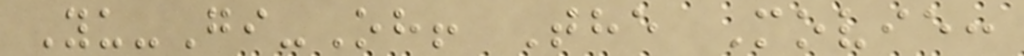Yu-Gi-Oh! The Movie:
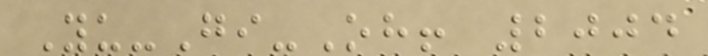Yu-Gi-Oh! 2004
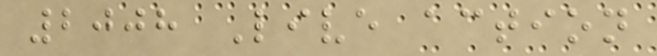2008 Live action
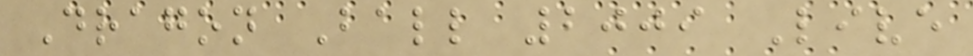Dragon Ball 2009 Live
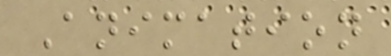Animation
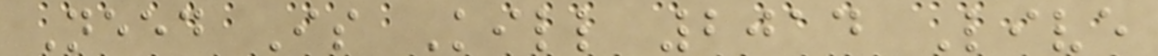Need Is Kill 2014 Live
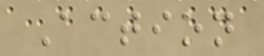Action
